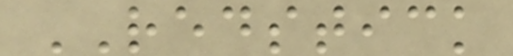REDSTICK
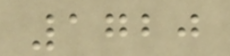1720
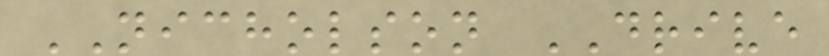NICHOLSON DRIVE
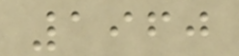1960
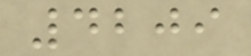4209
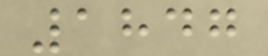1847
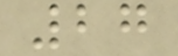27
